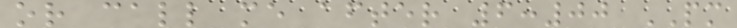or call me after 6:00 PM
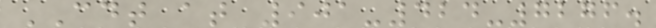CDT at 901-424-7276.
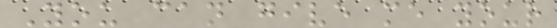You can give me your
